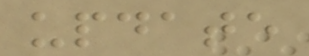update
